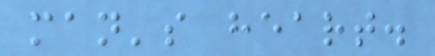man's heart.
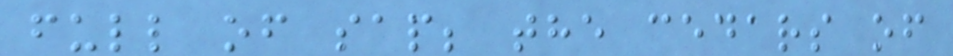full of sap; the cedars of
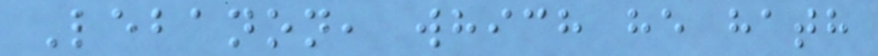Lebanon, which he hath
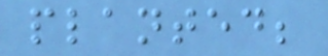planted;
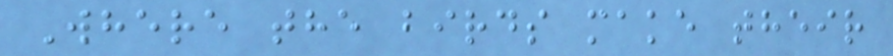Where the birds make their
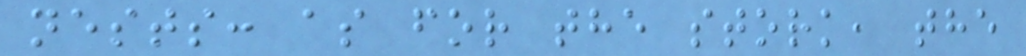nests: as for the stork, the
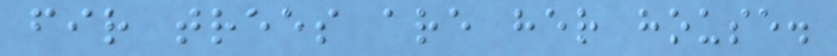fir trees are her house.
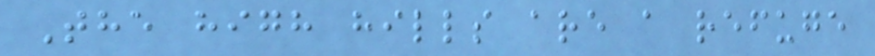The high hills are a refuge
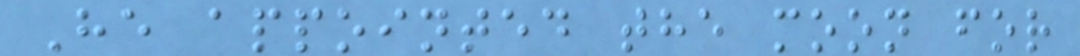He appointed the moon for
